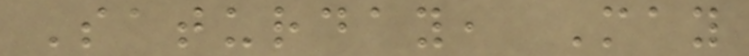Saturday, May
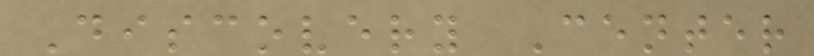Discovery Center
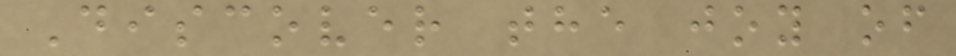Discover the joy of
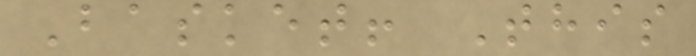Basket! This
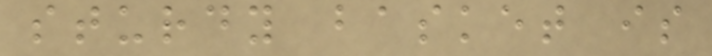sturdy basket is
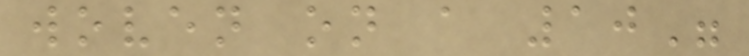woven on a 10"
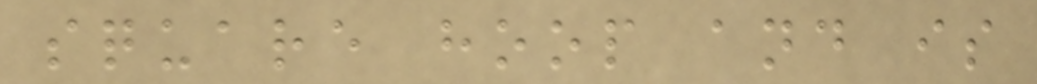square hoop and is
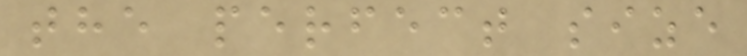the perfect size
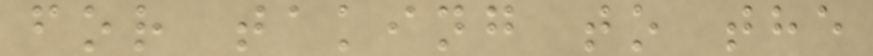for taking to the
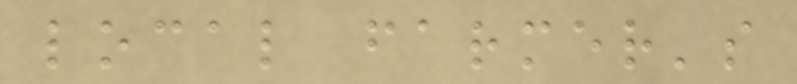local farmer's
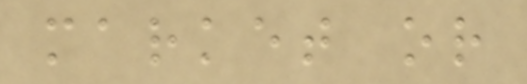market or
